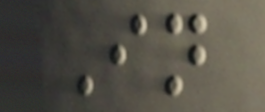In
